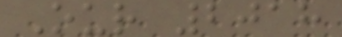Our 2018
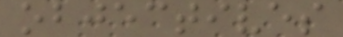objectives
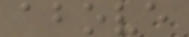above
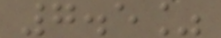7.5%
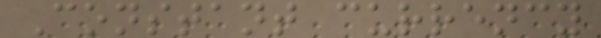Constant currency
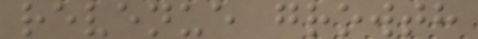revenue growth
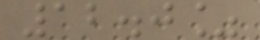12.0%
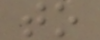to
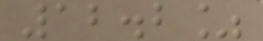12.2%
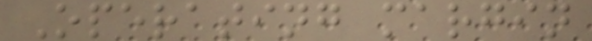Operating margin
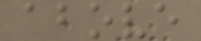above
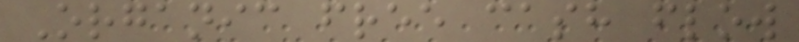Organic free cash flow
